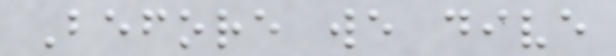Before we dive
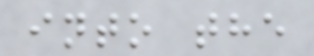into the
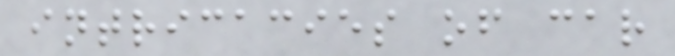intricacies of car
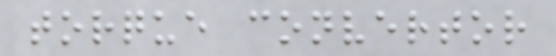torque convertor
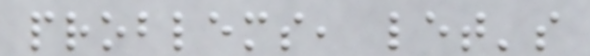problems, let's
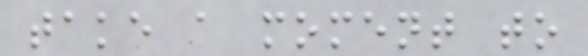take a moment to
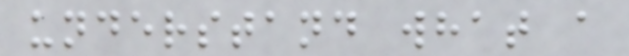understand what a
